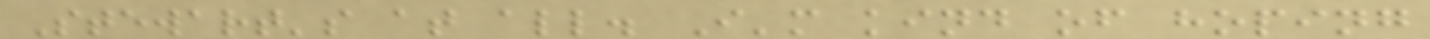Stewart's at all. I'm kind of hoping
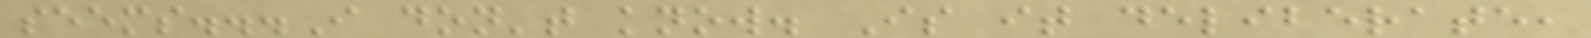seems...I don't know. Is it deliberate,
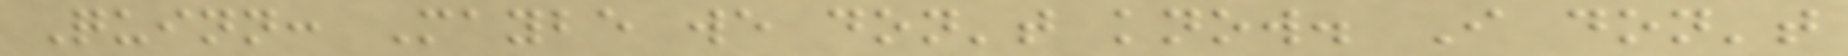Quinn: Maybe we don't know. I don't
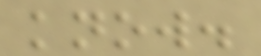know.
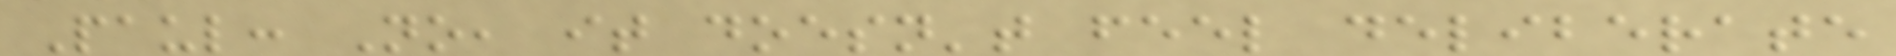Paul: No, it doesn't feel deliberate
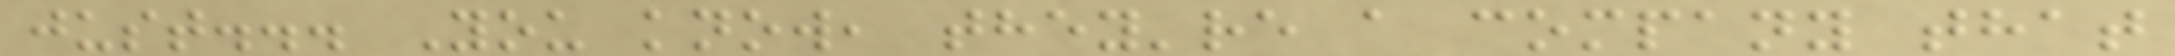just... You know, they're a company that
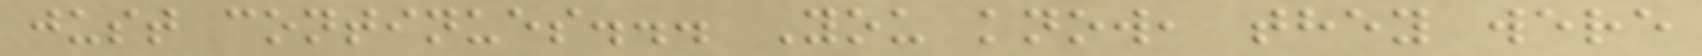just continues... You know, they were
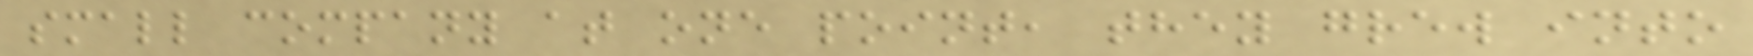small company at one point, they grew into
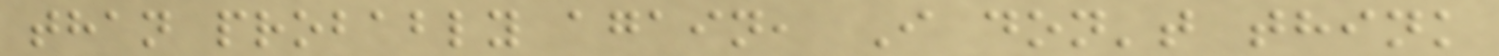than probably again, I don't think
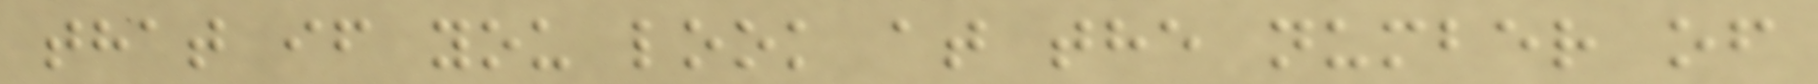that if you look at the number of
